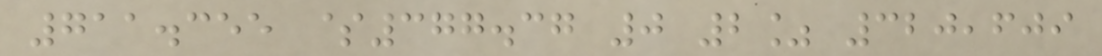711.355 $377.37 0 2% 320,609
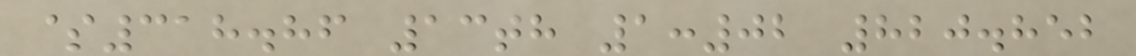$318.86 13th 1:02 820.852
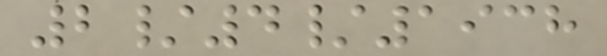2/4/1938
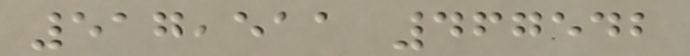517,511 467542
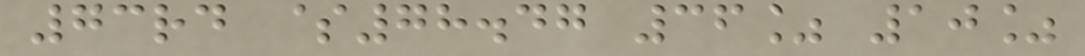73rd $78.47 36% 10%
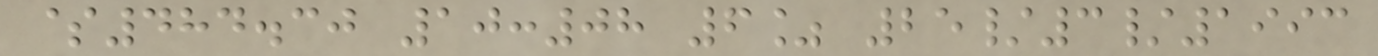$484.30 10:08 6% 25/3/1993
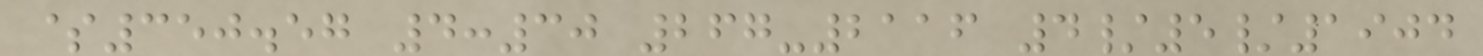$350.57 4:30 267-2116 4/5/1904
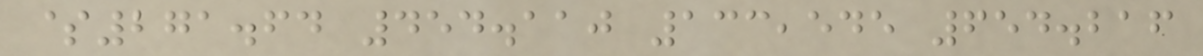$271.64 454.110 133,545 654.216
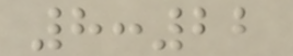8:22
